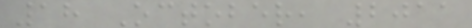18 October, 2011
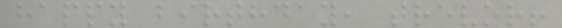happy birthday, trevor!
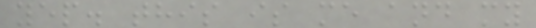yep. this is me and my
